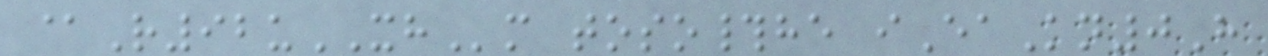@R92uXHm toso#he iEaKn0H
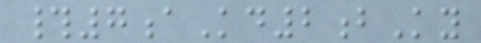#7aKd2bKy
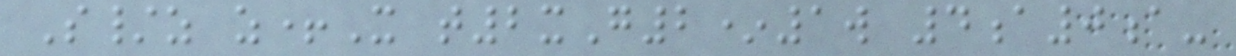S/z z+X t2xG2*1w 4a0a-
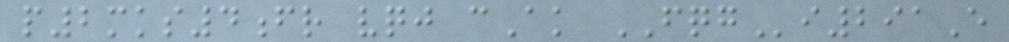p2mks4fr vqj cAk FQGi291E
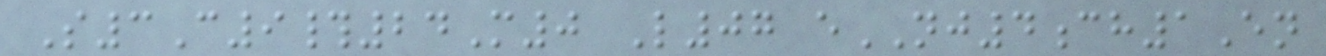S3C9#24M0 L07 eNJ4ch1En
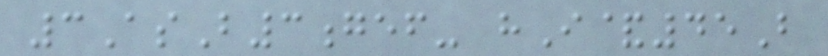3AsB3gef- hI&45B
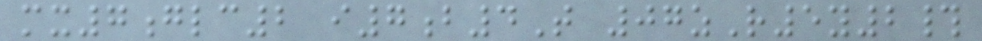mx7glc2 i7b4T 07zR5y2#
